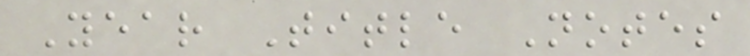Year Title Notes
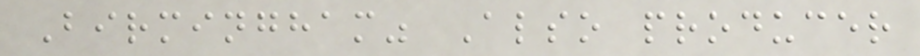Birmingham" Also producer
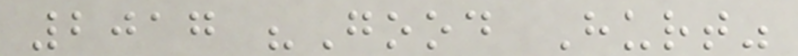2017 "Good Hurt"
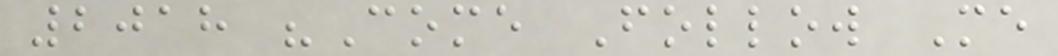2018 "Come Follow Me
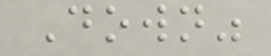Down"
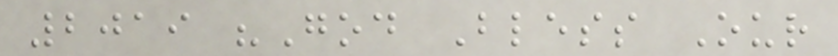2019 "God Bless Our
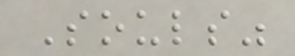Souls"
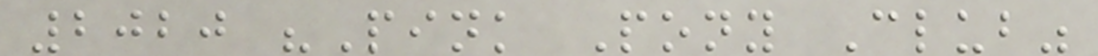2020 "Pink Pony Club"
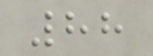88
